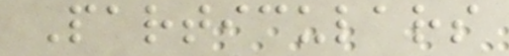Particulars
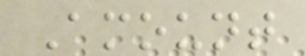Amount
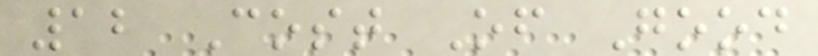12 Cost Of Good
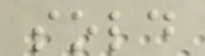sold
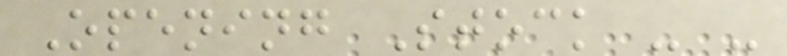Opening Stock - -
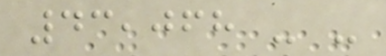43,068 - -
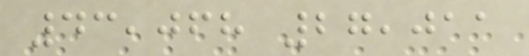43,068 27,011
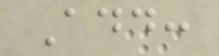Add:
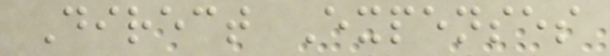Direct Expenses
